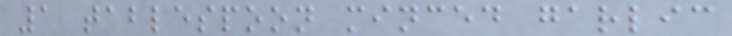1 tablespoon minced garlic
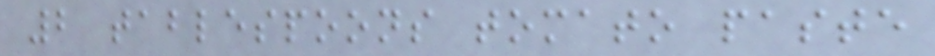2 tablespoons tomato paste
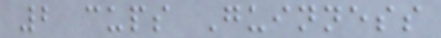2 cups Guinness
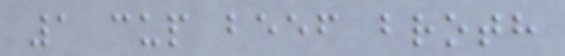1 cup beef broth
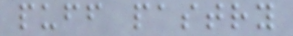puff pastry
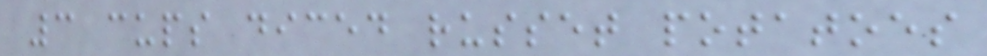3 cups diced russet potatoes
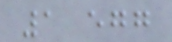1 egg
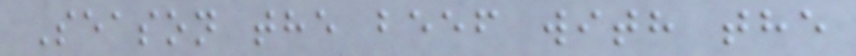Season the beef with the
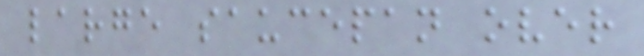large saucepan over
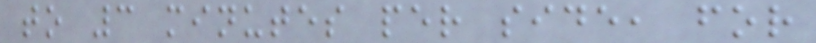to 3 minutes per side, for
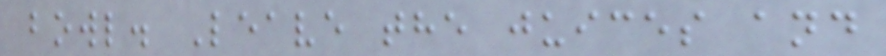bowl. Leave the juices and
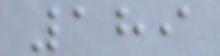189
